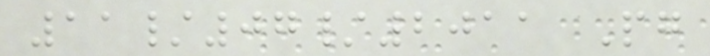11/07/2011 Pg
